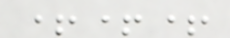+++
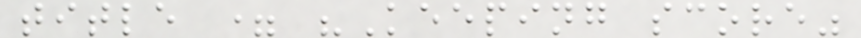title = "Keeping score"
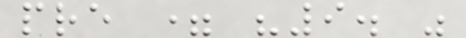pre = "9. "
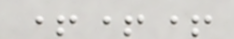+++
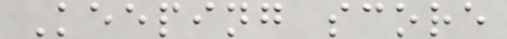Keeping score
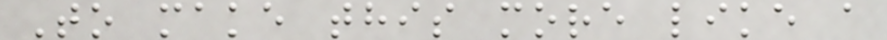To make this more like a
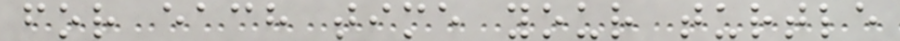for each time your turtle
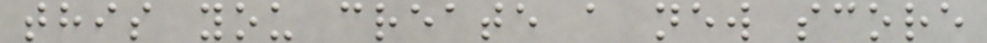this you create a new score
